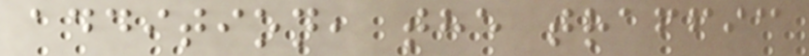addition, the traffic
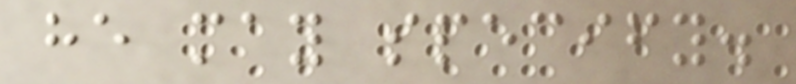he may specify.
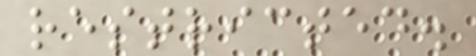restricted.
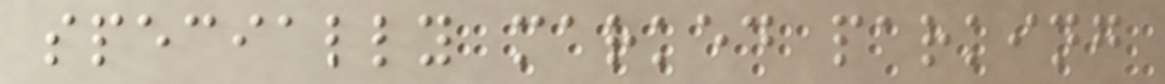specially marked parking
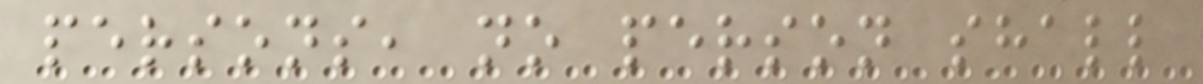persons, no person shall
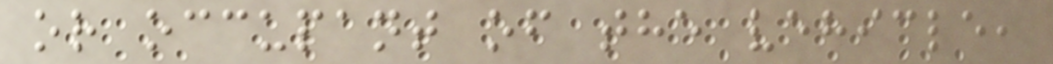or occupant of the vehicle,
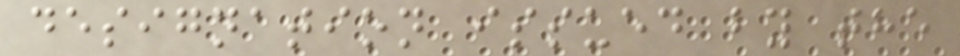designation issued by the
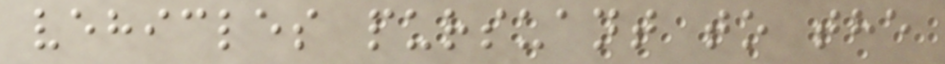vehicles pursuant to the
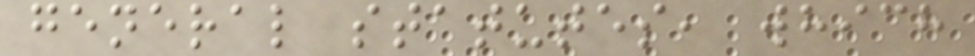general statutes, which
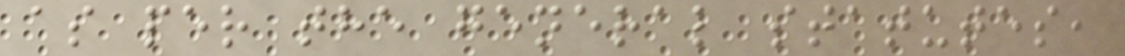as per the general statutes,
